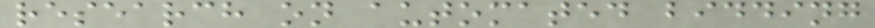research on automated bidding
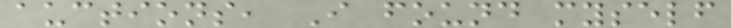auctions, I found myself
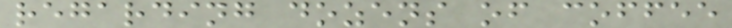regarding dozens of coffee
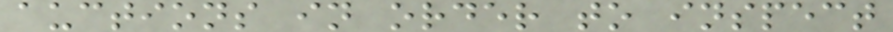auctions in order to inspect
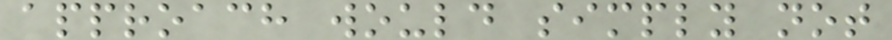approach would simply not
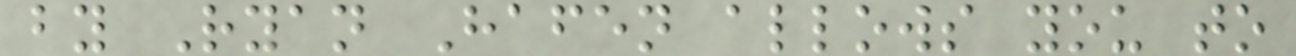by Ryan Hafen allows you to
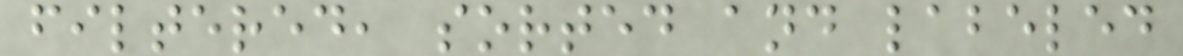filtered, sorted and labeled
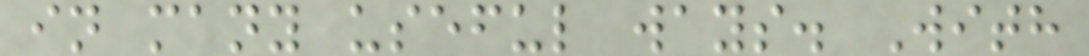in many useful ways. With
